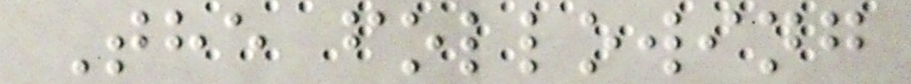The following
